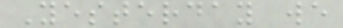Yesterday we
